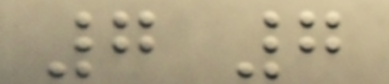7 7
